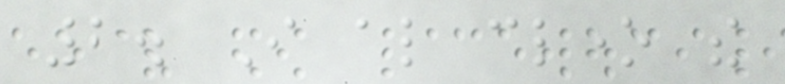2. I also clone the
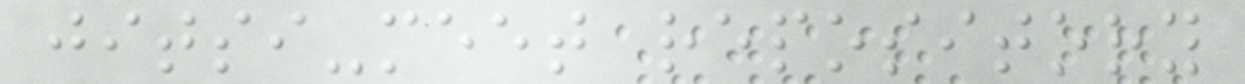jitsi-meet repository
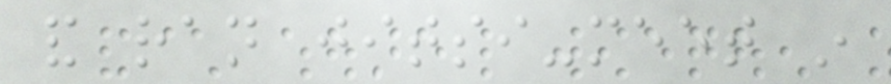and ran jitsi-meet in
